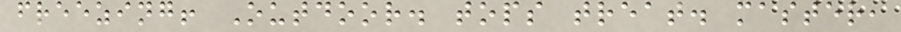freezing! Outdoor. tops treat. master,
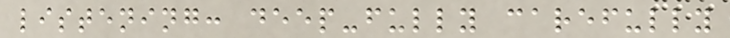listening: deep-fully carefully
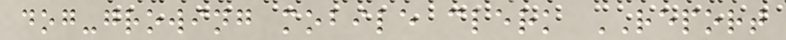dog-growing mobile clerk REPORT
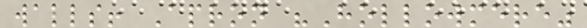walls! Apron "Hollowmere"
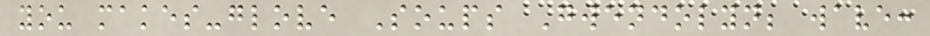you makes-glove Soups Gwendolyn; wave:
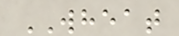WHEAT
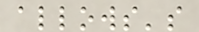allows's
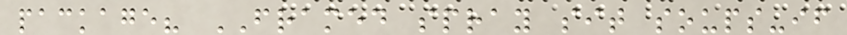package? FRAMED spray sit soups-if
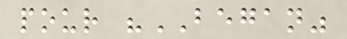pour "BEGAN"
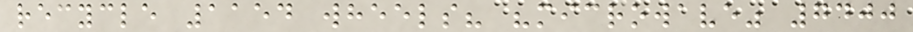recycle 1154 wheels? "microwave" 7400
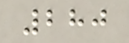280
